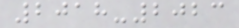2018-2023
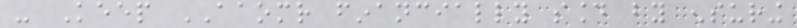- Keep AAOMR financially sound by ensuring
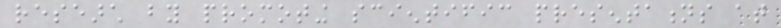research by promoting scientific presentations at
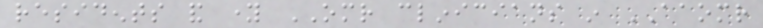residents and young OMR clinicians in AAOMR
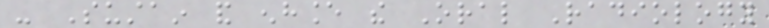- Sustain and enhance the Oral Radiology
